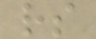rs
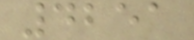4251
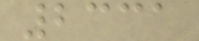2331
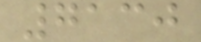7130
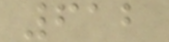612
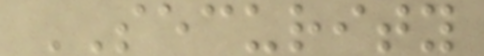SECURITY
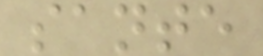sante
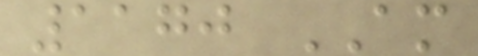1170 AM
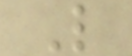L
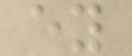ey
